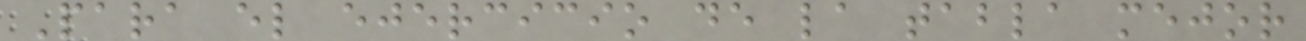Para el ejercicio de la tabla mejor
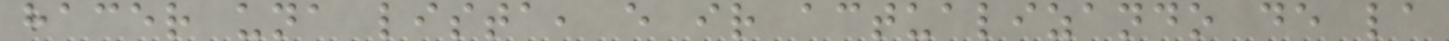hacer una lista, e ir actualizando de la
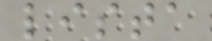lista
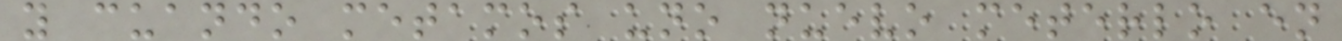y cuando metamos uno nuevo meterlo en
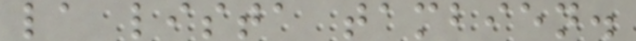la lista tambien.
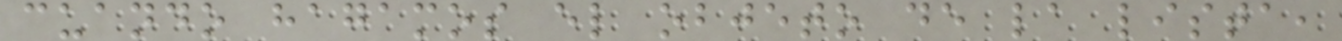cuando hagamos el objeto de la lista,
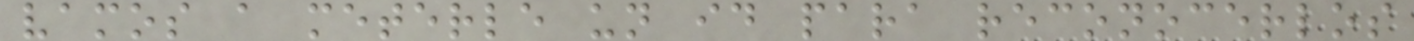vamos a meterle un id para reconocerlos
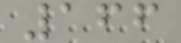166
